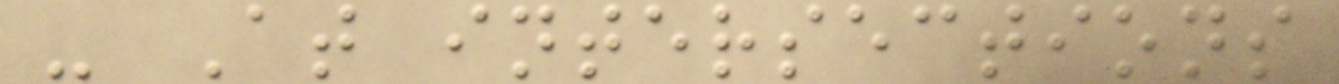- At intersections
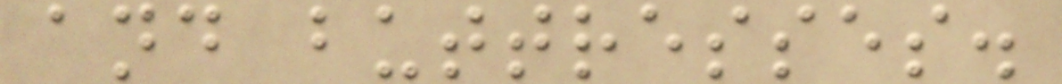and buttresses.
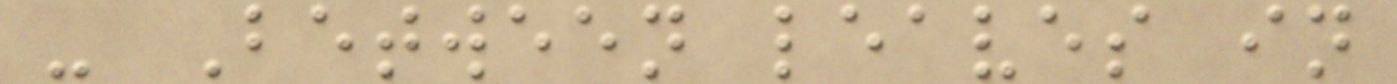- Between leaves in
